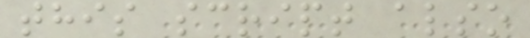this script also
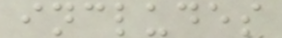includes
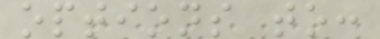options to:
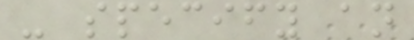- specify an
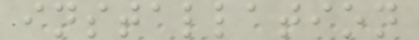installation
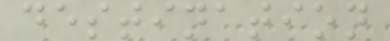destination
